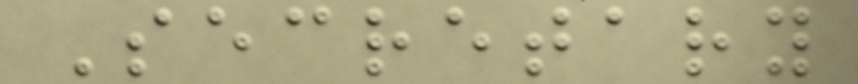Secretary
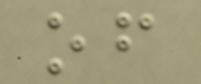of
